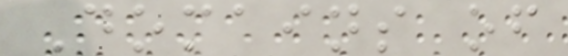Domains of
